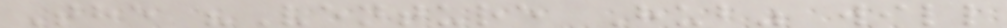The "Venture Hub" will
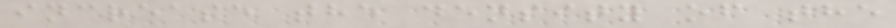increase the density of the
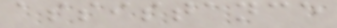assistance
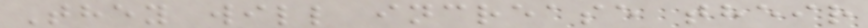They will increase their
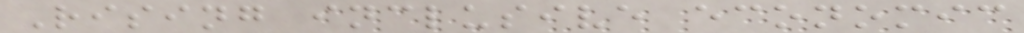Rising inclusive economic
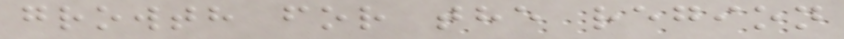growth for the region
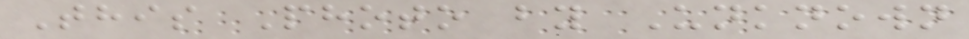This Photo by Unknown
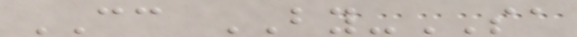CC BY-SA
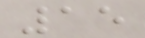15
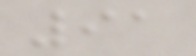91
